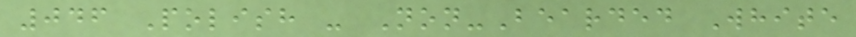046 Polish - Non-Bearded White
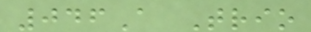046A Trio
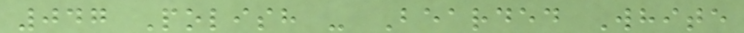047 Polish - Bearded White
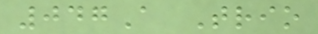047A Trio
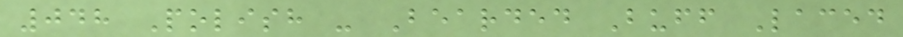048 Polish - Bearded Buff Laced
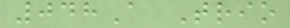048A Trio
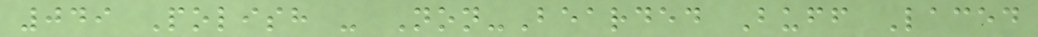049 Polish - Non-Bearded Buff Laced
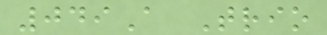049A Trio
